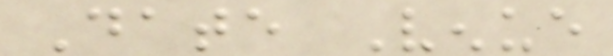Date Venue
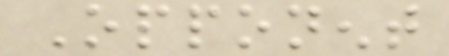Opponent
